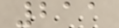211
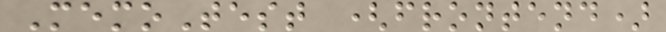MemoTest (frontend)
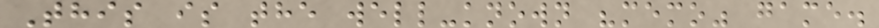This is the well-known "memo" game.
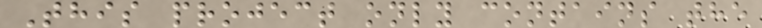This project only contains the
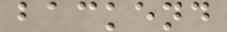backend
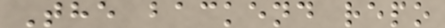The backend repo
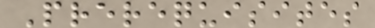Prerequisites
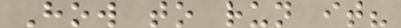How to run it?
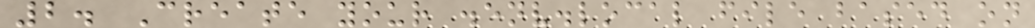2. Create your .env.local file based on
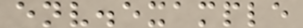env.example
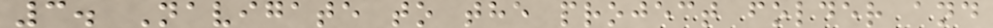3. Navigate to the project folder and
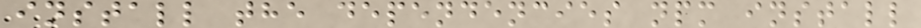install the dependencies npm install
